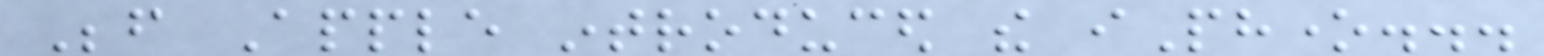Before Apple introduced the iPhone...
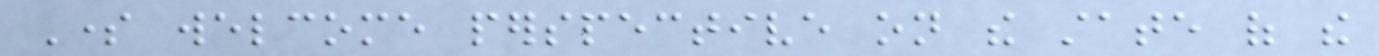Some welcome perspective on the state of the
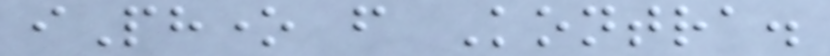iPhone from Kontra.
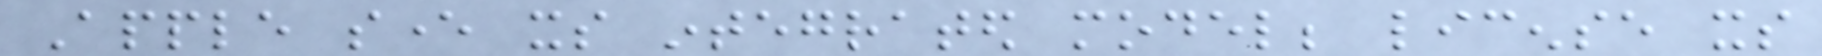Apple sever its integrated model; license its
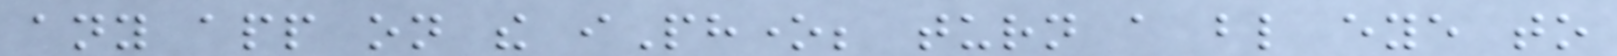any app on the iPhone; turn a blind eye to
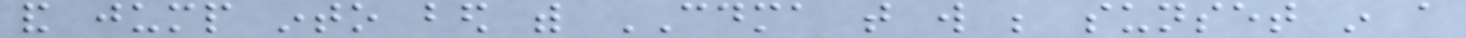and jump into bed with CDMA that will be sunset in a
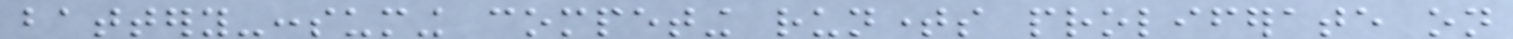battery-consuming competing runtimes proliferate on
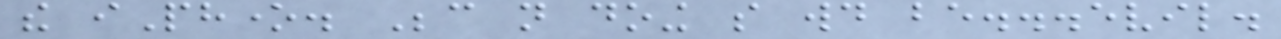the iPhone. Because not doing so would be...evil.
